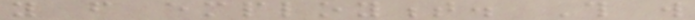you from employment. This will
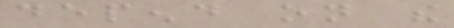depend on the
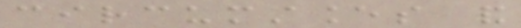circumstances and
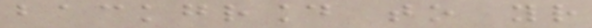background to your
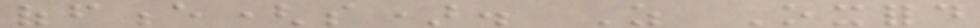offence(s). As Oxford
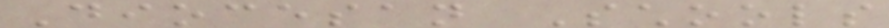Diocesan Schools
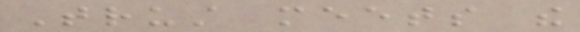Trust meets the
